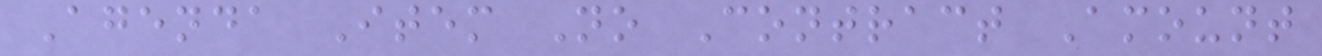Agenda Item No Contract Amount
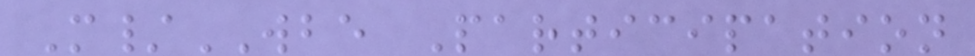M/WBE Participation
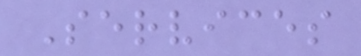Services
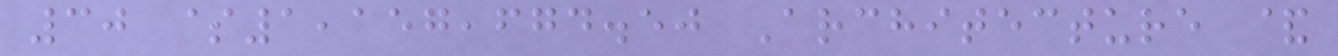30 $1,157,674.50 Architecture &
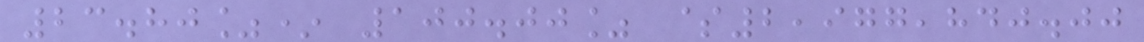23.80%* 100.00% $2,977,840.00
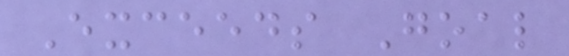Exceeds Goal
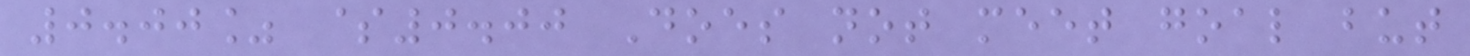0.00% $0.00 Does not meet goal but
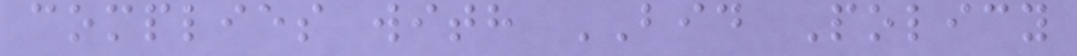complies with BID Policy
